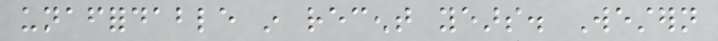unaffordable in recent years. Western
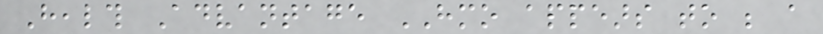Health Advantage HMO appears to be a
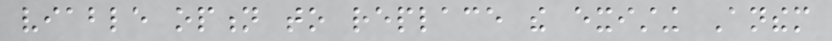viable option to replace the existing Anthem
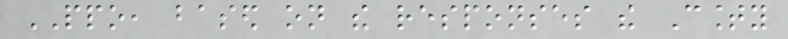PPO, based on the responses the County
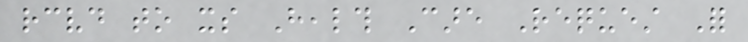received to its Health Care Request For
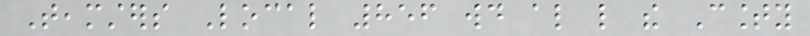Teamsters Local 856 would also like the County
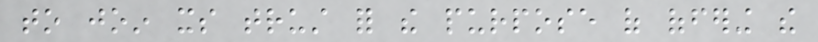to join its trust for the purpose of offering the
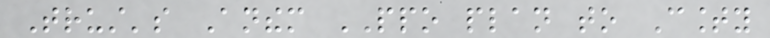Trust's Anthem PPO plan to County
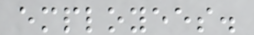employees.
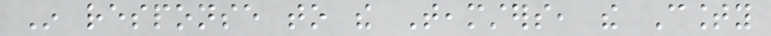In response to the Teamsters, the County
